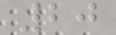20
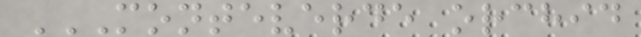MONTEVERDE ORCHID
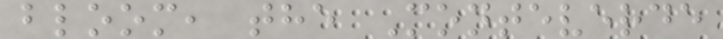bloom, the Monteverde
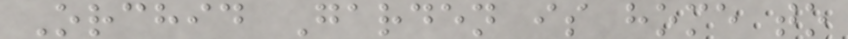Orchid Garden is home to
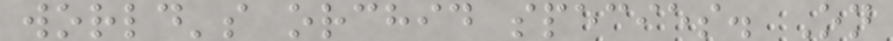world's orchid species. On
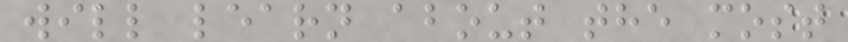will learn about the most
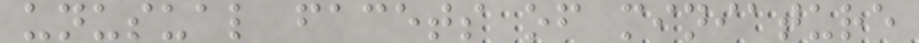unusual facets of miniature
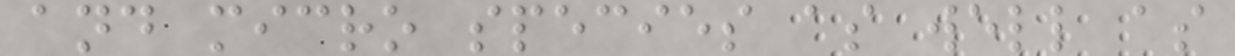and micro species as well as
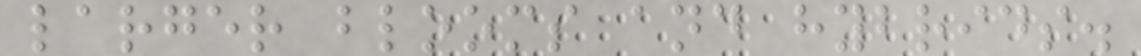larger blooms and hybrids.
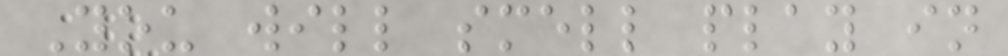You will smell play in
